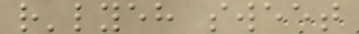r'lyeh sweet
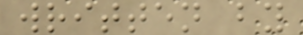written by
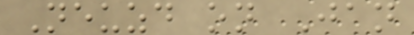Neuzd on Jan
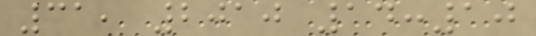31, 2010 14:10
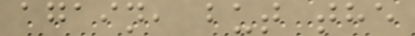again, but the
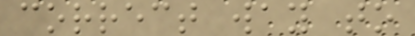correct way to
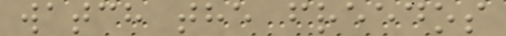watch the freedos
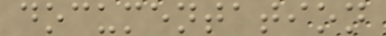documentation
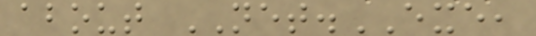about NET.EXE,
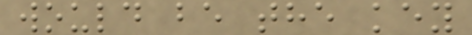would be the key
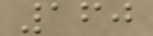160
